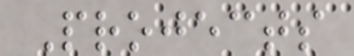Projects
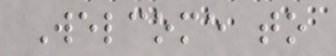Welcome to
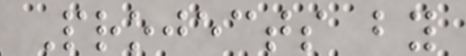Projects by
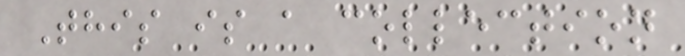This is a collection
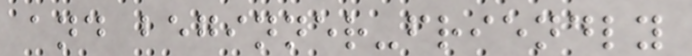and beginner-friendly
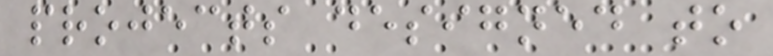projects designed to
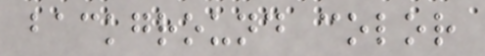background color
